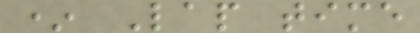* Lap time
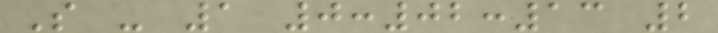S - 1 0:02:13 2
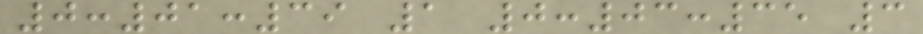0:01:39 1 0:03:35 3
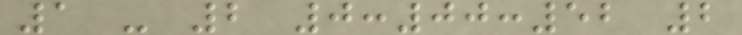1 - 2 0:00:52 2
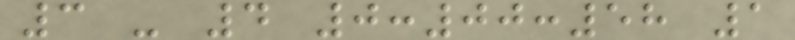3 - 4 0:00:58 1
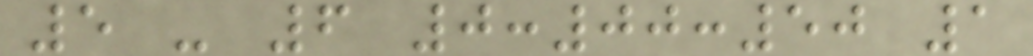5 - 6 0:00:50 1
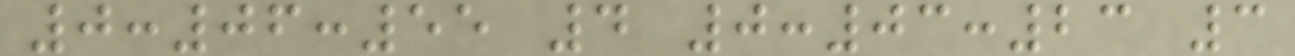0:06:55 4 0:03:23 3
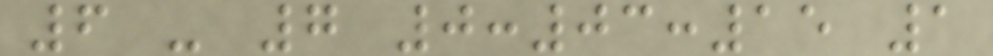6 - 7 0:03:15 1
